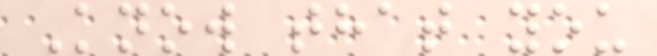Know that you
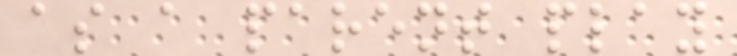as a parent play
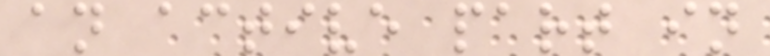an active part in
